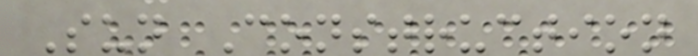Sun Construction
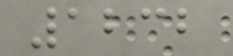1232
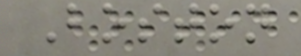Boston
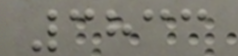3833
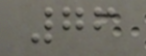76
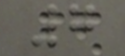7
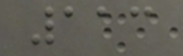113
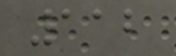112
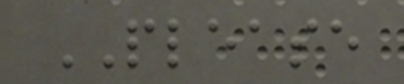PLEASE
